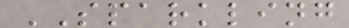SPARKLING
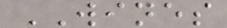WINES
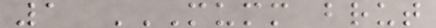1 MUMM BRUT
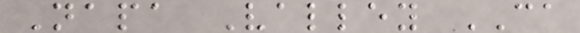Napa Valley CA
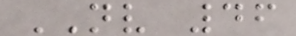NV 46
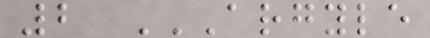2 ARGYLE
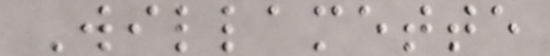Willamette
